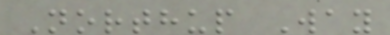Northup Way
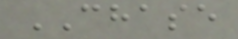CHASE
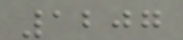1207
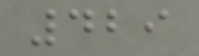429
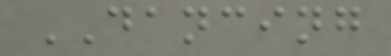DANCING
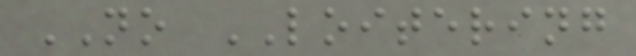NO LOITERING
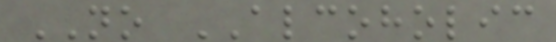NO ALCOHOLIC
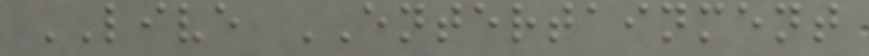LIVE ENTERTAINMENT
